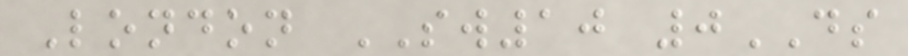London SW10 0DS
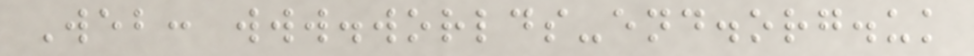Web: www.worlds-end.org.uk
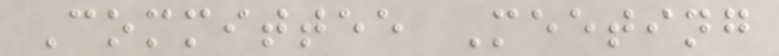Committee Meeting
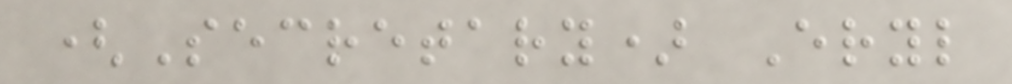(Secretary) Eryl
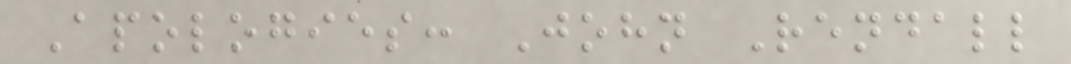Apologies: John Rendall
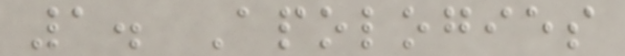1. Apologies
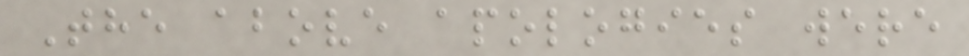The above apologies were
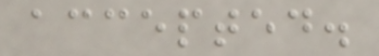accepted.
